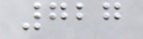727
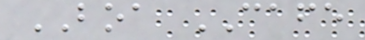BOA CAFE
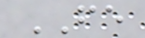FE
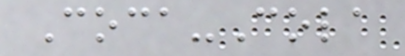Coca-Cola
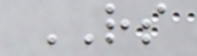RS
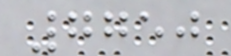7750
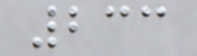233
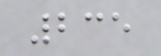235
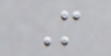M
